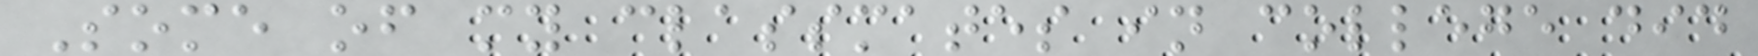Some of my classmates in college did
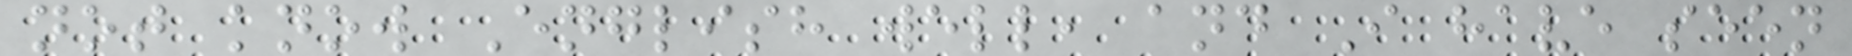not know English well, and I have seen
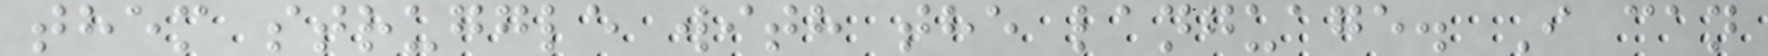them struggle with the language. I can
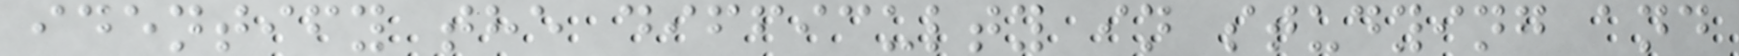identify the difficulty in studying and
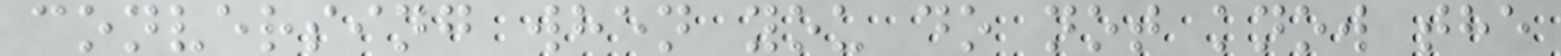conversing when you do not know the
